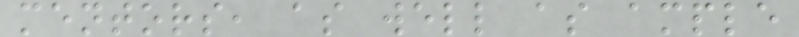mentors, as well as ample
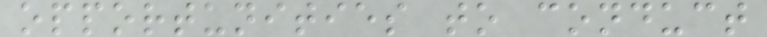opportunities to conduct
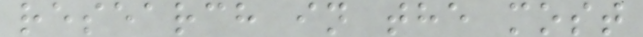research in the most
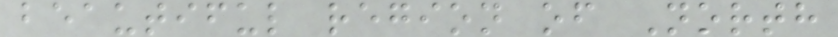beautiful region of North
